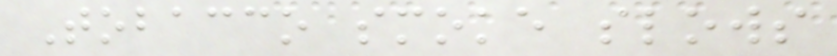Tobacco smoke slows
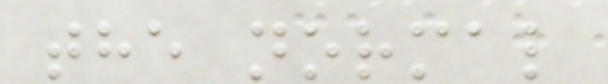the normal
